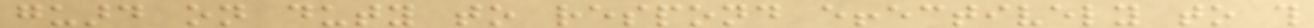guard on duty to respond effectively to this
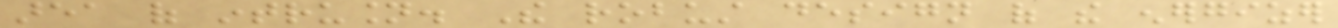area of intrusion. The robust design of the energizer
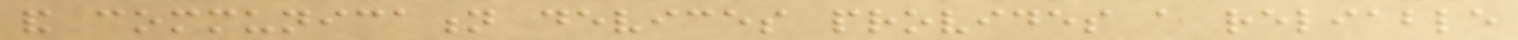and communication devices provides a reliable
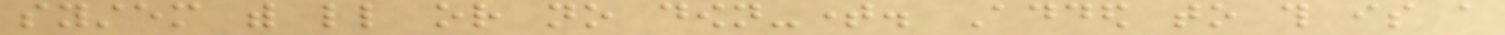system with little or no down-time. Added to this is a
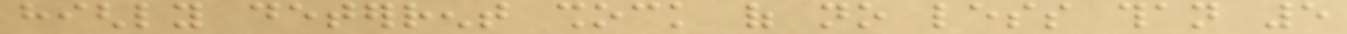highly deterrent shock of no less than 5
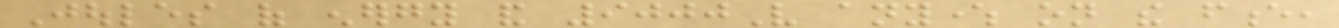Joules of energy and 9000V anywhere on the fence,
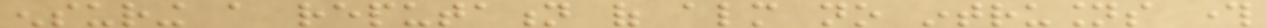ensuring a reputation of almost no intrusions through
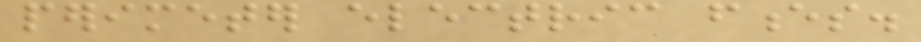perimeter electric fences.
